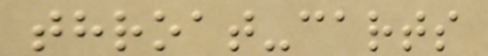throat-carts
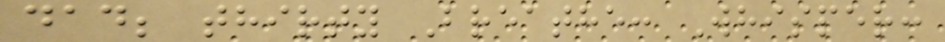dad; thirty Breathe: Whisper:
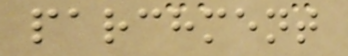parchment
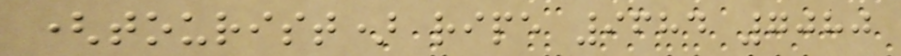(tourist) ripe 9684 7080
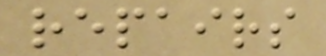repairs
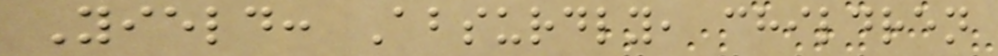Yield: Absurdly, children
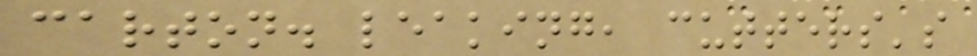carton. leaking, cutters's
